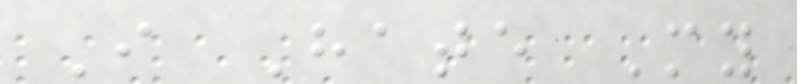I Hate My
